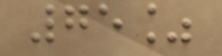75%
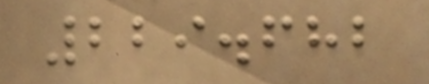229.682
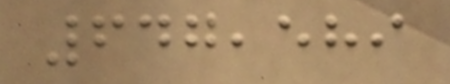647,589
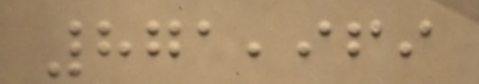871,969
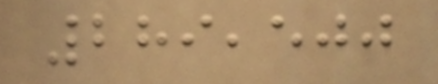289,500
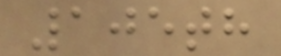105th
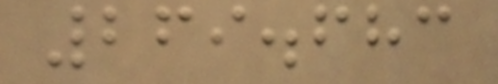269.683
